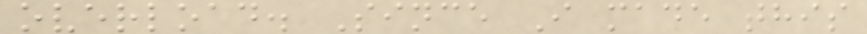overload. Since I made this
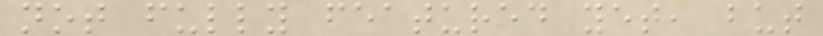not fully featured yet, but
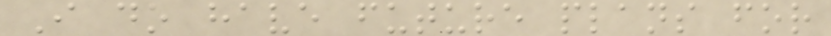I do have future plans for
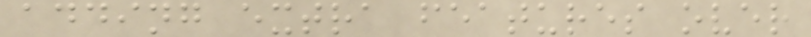adding extra features over
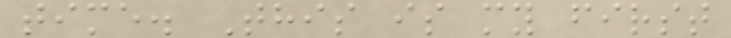time. This is my first
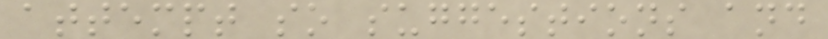attempt so suggestions and
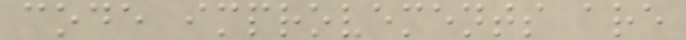code improvements are
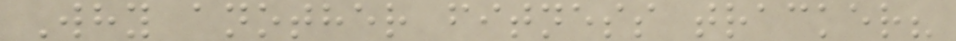Why another fitness tracker?
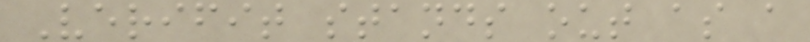Verifit stands out as a
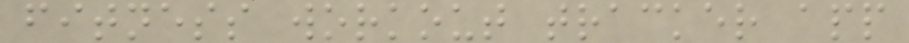fitness workout tracker app
